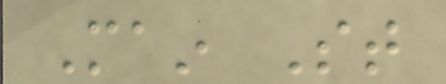Main St
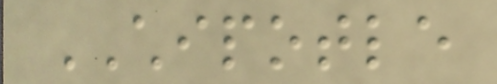CHIPOTLE
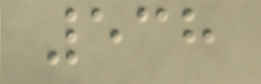538
